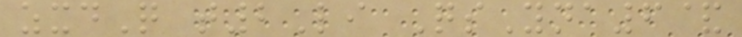zxdQ t2Li QsYna6&
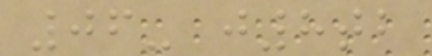06- j8tb
